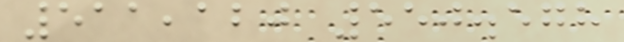511,120 550.578
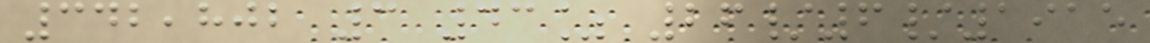342,802 3 43% 26/6/1915
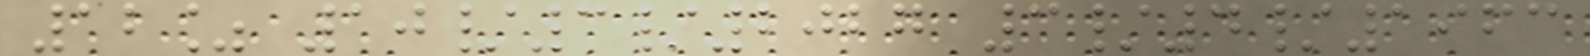12% 10/3/2027 3/4/1963
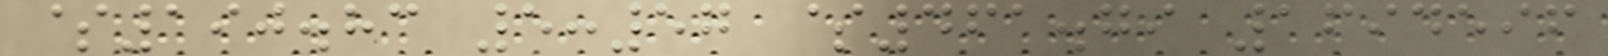$190.83 5:57 $461.79 1694596
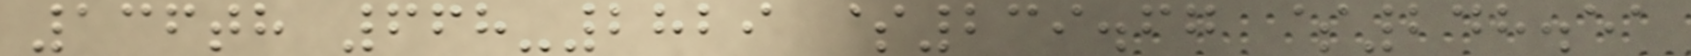136th 668-2829 $239.67 $248.51
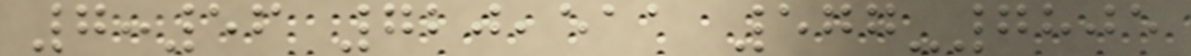7:56 720,511 577-7805
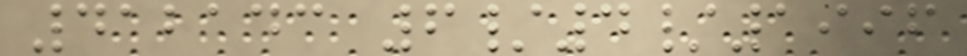412143 6/4/1996
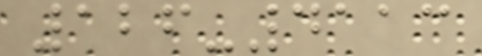126-4113
